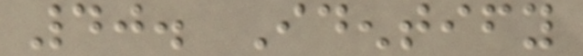40. Identify
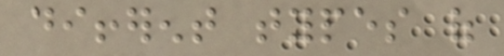different types of
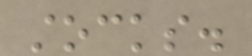stocks.
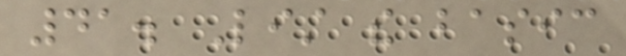41. List the basic
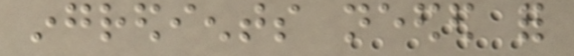ingredients needed for
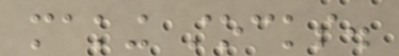making stocks.
